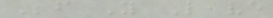Before You Leave
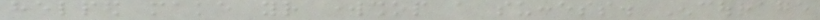helped make your workshop a success. Encourage
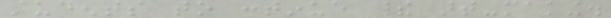students to continue their art-making.
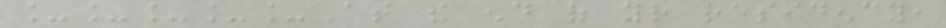_____At the end of your residency,
